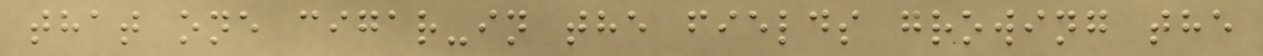that one cigar-in the fields growing the
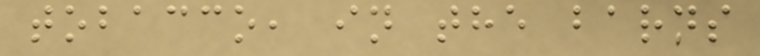tobacco, in the barns
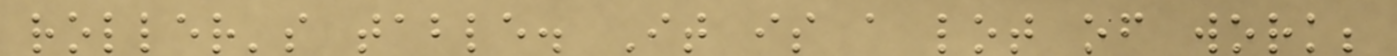roller's table. It is a lot of work;
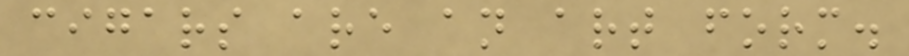cigars are an art form.
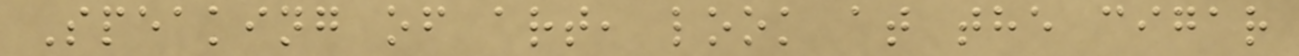Speaking of art, look at the cigar
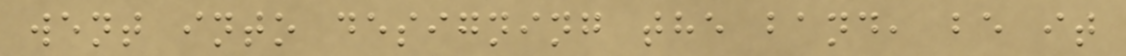went into designing the band, be it
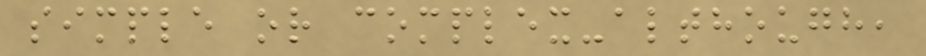simple or complex-although,
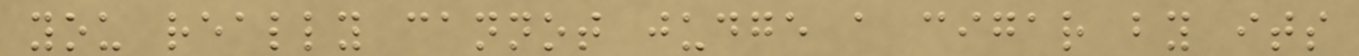you really cannot judge a cigar by its
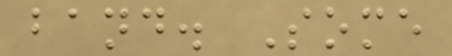band. Some
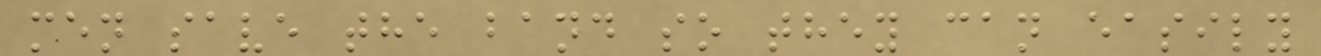men save the band so they can easily
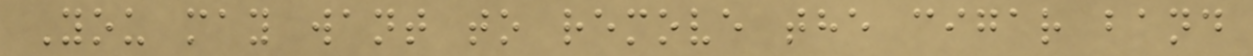You may want to remove the cigar band
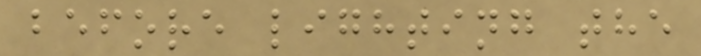before lighting the
